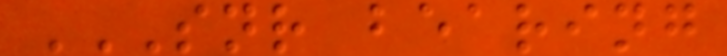SNR BEARING
